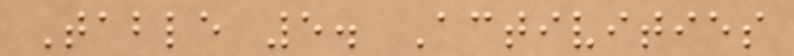Table 5. Activities
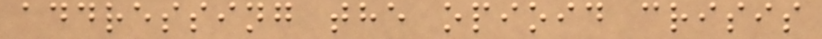addressing the opioid crisis
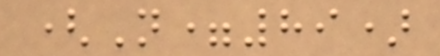(N=89)
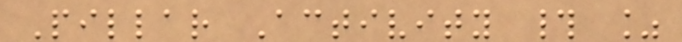Pillar Activity # %
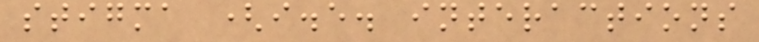stigma (i.e. interactions
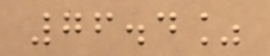76.4%
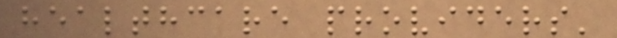healthcare providers'
